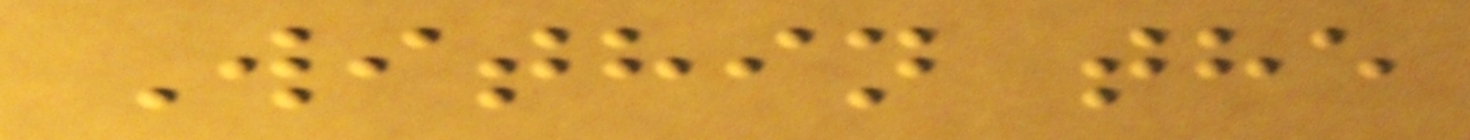Within the
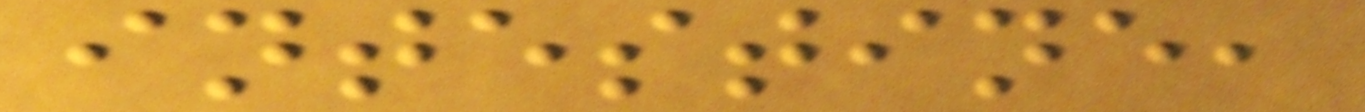intestine,
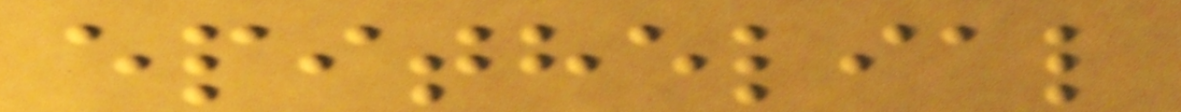epithelial
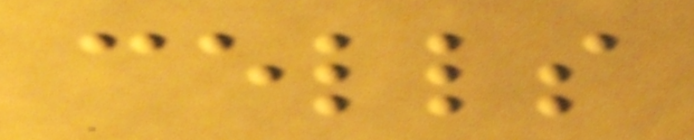cells
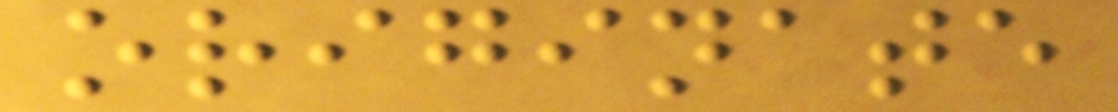originate
